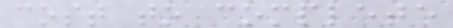cost to complete
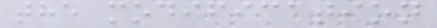the modification
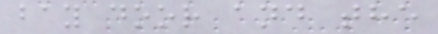bay door and the
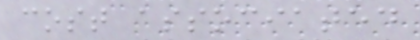cost associated
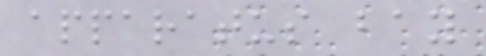apparatus bay
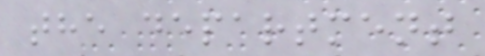the department
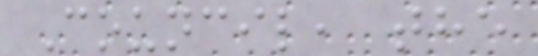Council, the
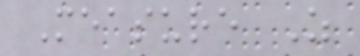Measure Z
